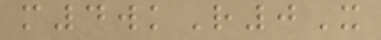m4wkR0X
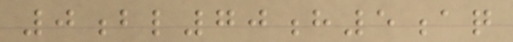0bl70h5aq
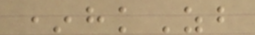*hkZb
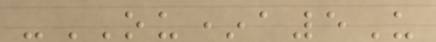-OU*a5U
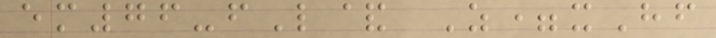em76-fL& Z=xHf
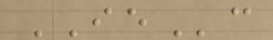IEc
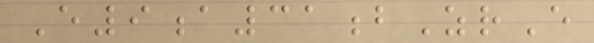E9a31bZrE
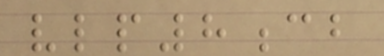vlp8cb
